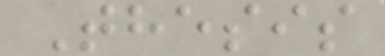Thesis
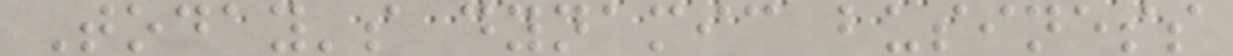Today's dynamic business
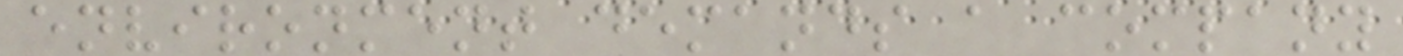environment demands a company
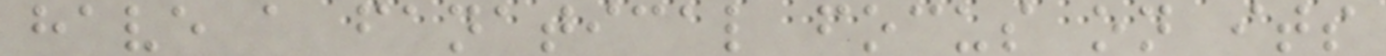have a fanatical focus on its
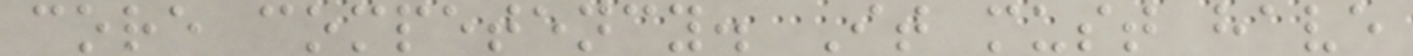core competency. It must have
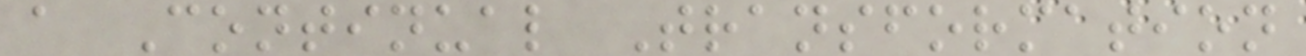a Continual Transformation
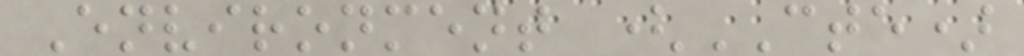Environment (CTE)
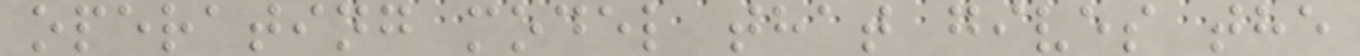operating model that gives the
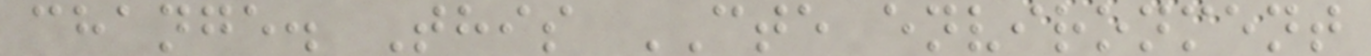change. This CTE environment
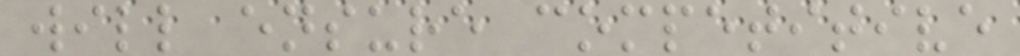will ensure competitive
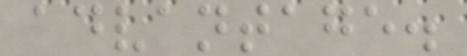advantage.
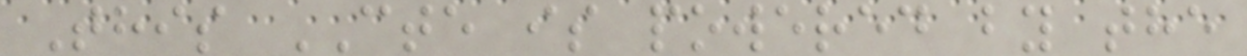This CTE is powered by the
